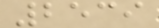2539
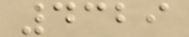4329
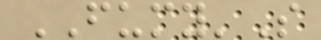FUMY'S
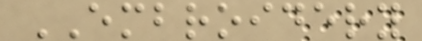EMBROIDERY
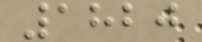1820
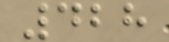428
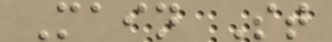Main St
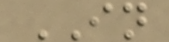IN
